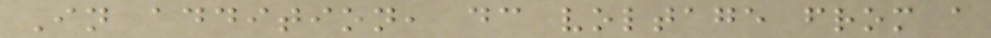In addition, dc voltage from a
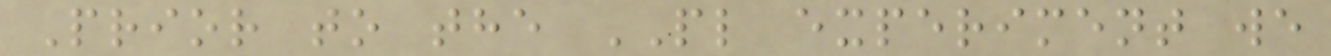Prior to the PL experiment we
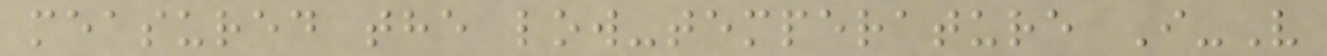measured the low-temperature I-V
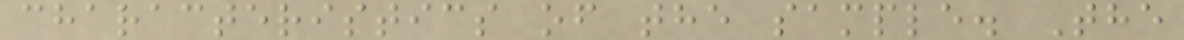characteristics of the sample. The
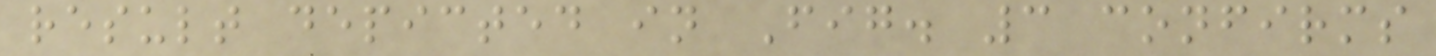result depicted in Fig. 3 confirms
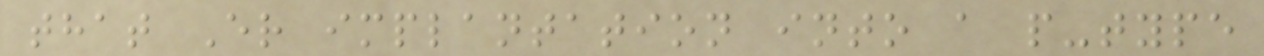that Er implantation into a p-type
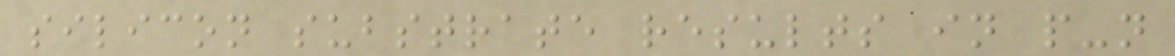silicon substrate results in p-n
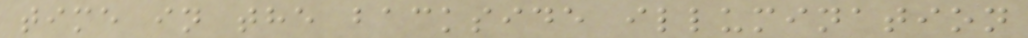time in the backside illumination
